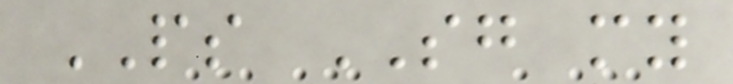PS SG my
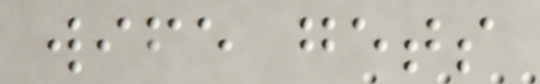wife gets
